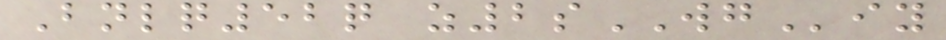Bnlq52q z2sWGiy
